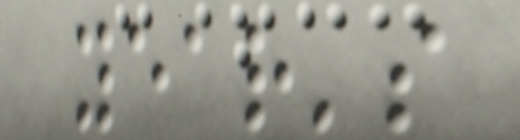year's
